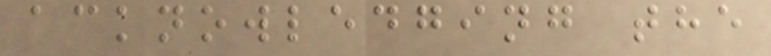acknowledging the
